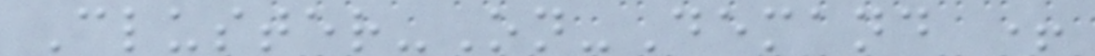Cluster-On-Demand +
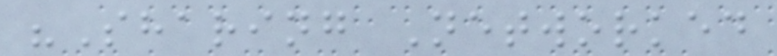"Sharing Networked
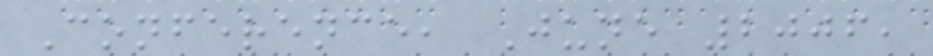Conference, June 2006,
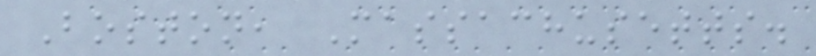Boston, Massachusetts.
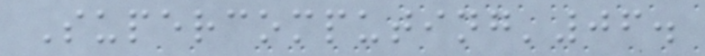Supercomputing'06.
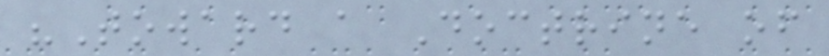"Toward a Doctrine of
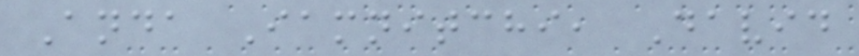Anda Iamnitchi, David
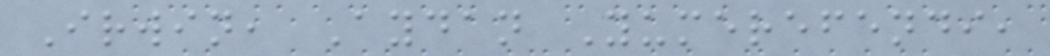Irwin, Aydan Yumerefendi,
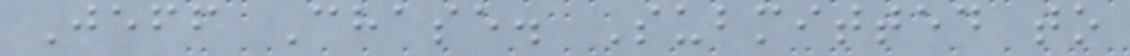Jeff Chase. Submitted to
